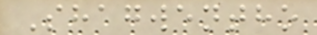Shagwentho
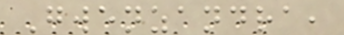Gwenzandra,
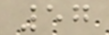57
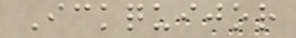Ickquijor
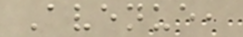Avenue,
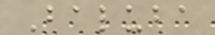Baluba
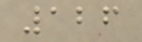126
